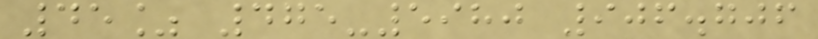45% 475-5980 906.706
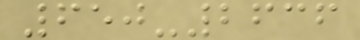650-2636
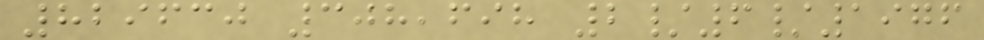829630 308,698 2/6/1976
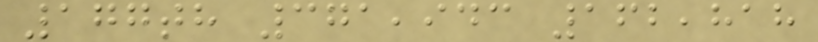177th 371,943 162,818
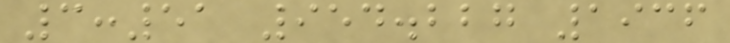3:51 954.227 1936
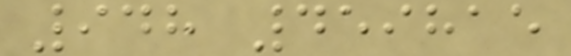948 459815
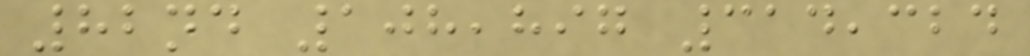82nd 108,897 314,324
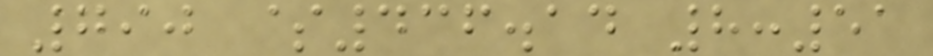790 $436.14 8:51
